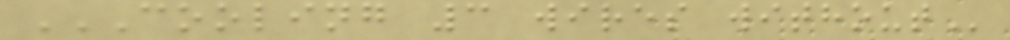COOLING 3 WIRES WITHOUT
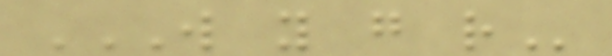W Y G R
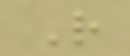R
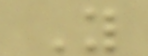Y
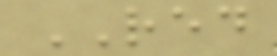RED
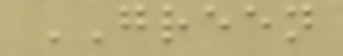GREEN
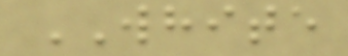WHITE
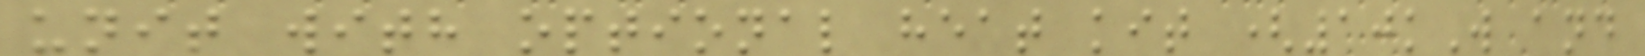unit with optional heat kit (10kW and
